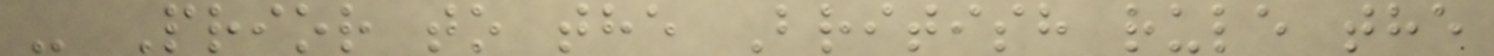- Prior to the British rule the
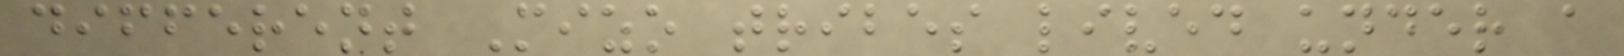different Mizo tribes lived under a
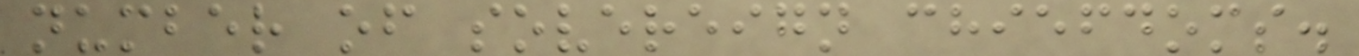number of sovereign chiefdoms.
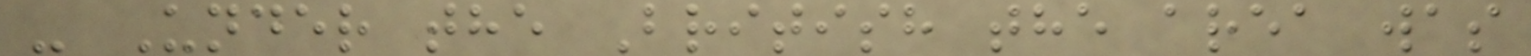- Under the British the area was
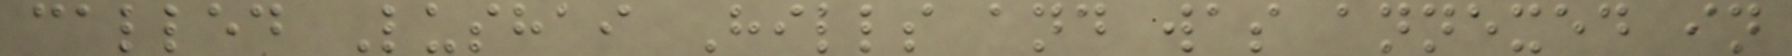called Lushai Hills and was annexed in
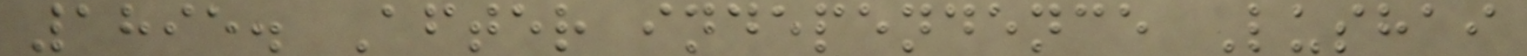1895. After independence Lushai
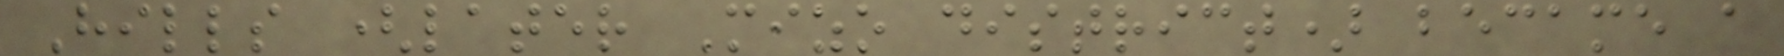Hills (later Mizo district) became a
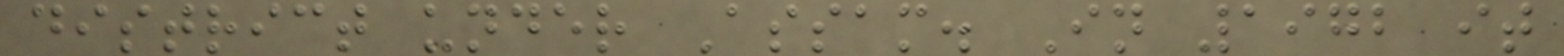district under Assam. In 1972 it
